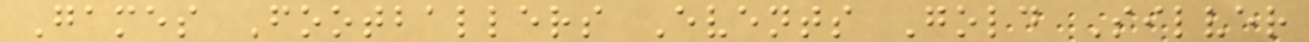Games Footballers Events Gold Silver
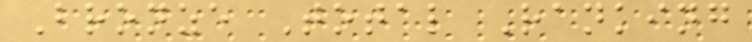Bronze Total Ranking
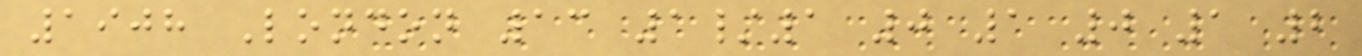1908 London 13 1/1 0 1 0 1 2
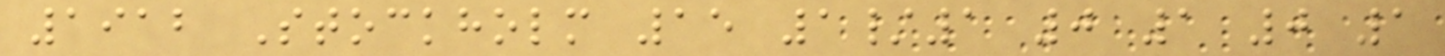1912 Stockholm 15 1/1 0 1 0 1
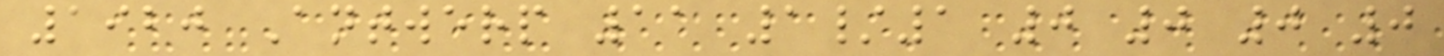1920 Antwerp 11 1/1 0 0 0 0
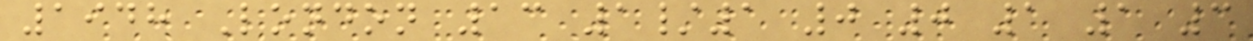1948 London 13 1/1 0 0 1 1 3
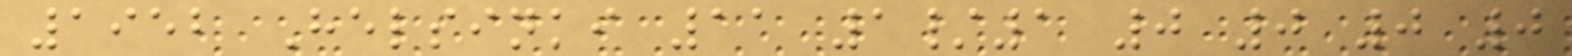1952 Helsinki 11 1/1 0 0 0 0
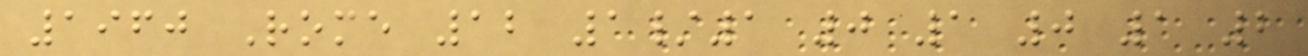1960 Rome 12 1/1 0 1 0 1 2
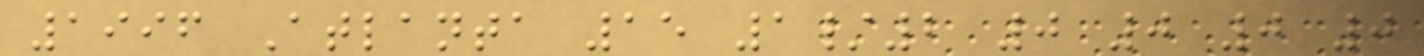1996 Atlanta 15 1/2 0 0 0 0
